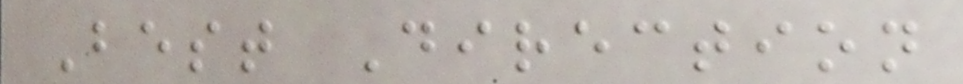Best Direction
